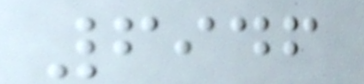6946
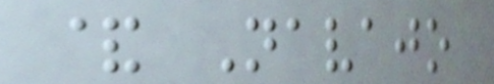& Navajo
